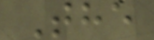The
